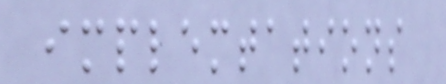implemtations
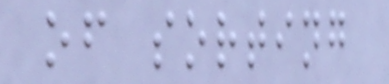of sorting
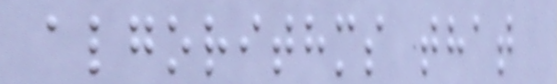algorithms that
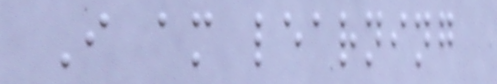I am learning
